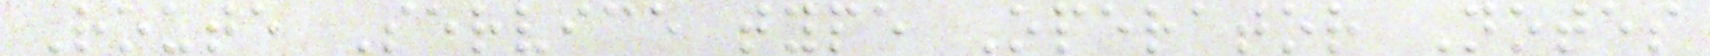Route Service type Operator Notes
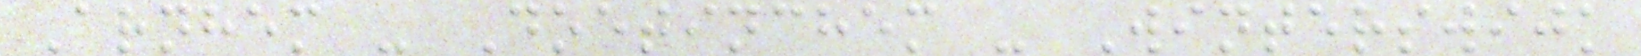Arnhem - Doetinchem - Winterswijk
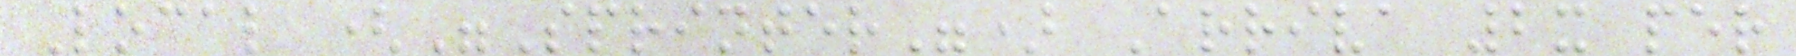Local ("Sprinter") Arriva 2x per
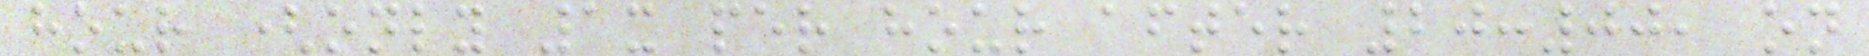hour (only 1x per hour after 20:00, on
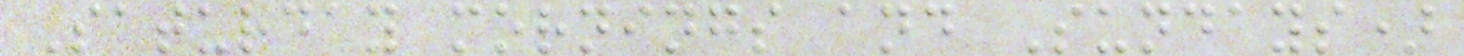Saturday mornings and Sundays)
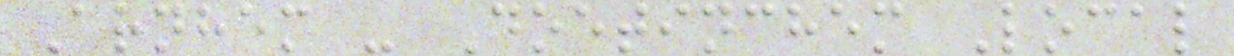Arnhem - Doetinchem Local
